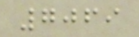7069
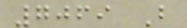7069 B
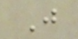J
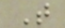T
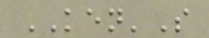KEN'S
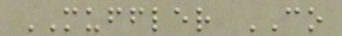MUFFLER CO
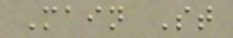Main St
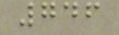746
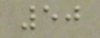50
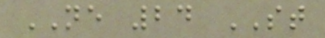NE 24 ST
